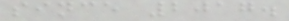since 2017.
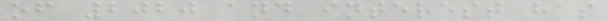of 2020 and interest has
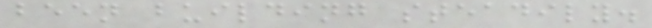been building steadily.
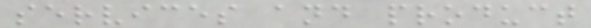services and product
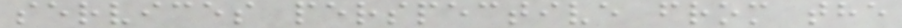services perspective from the
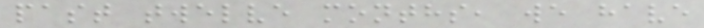past twelve months, we have
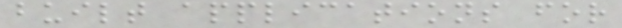built applications for
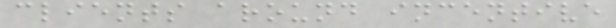clients around incentive
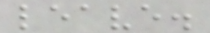leave.
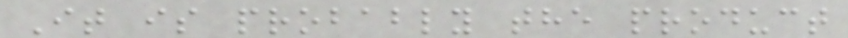It is probably the product
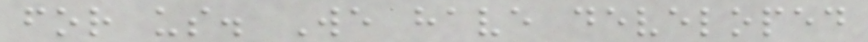for us. We have developed
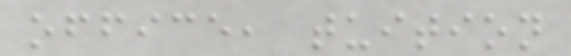office, tuition
